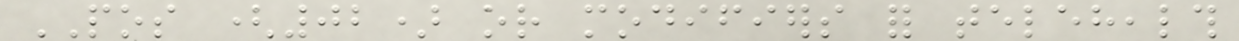POS (02) or modifiers for telehealth
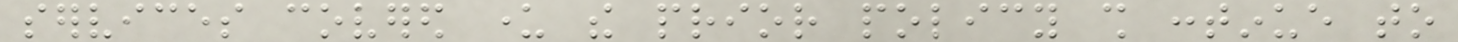services covered under the prior policy shall continue to
